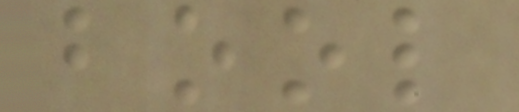bool
